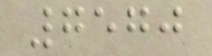7570
